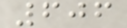606
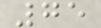75
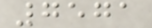7571
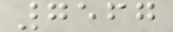7567
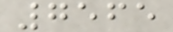7565
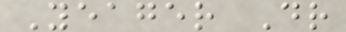Yeager Dr
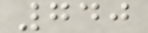740
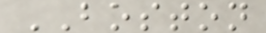BOSTON
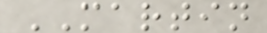MARTIN
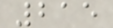215
